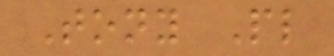Tony Pl
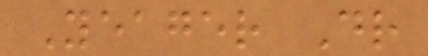Yeager Dr
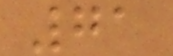71
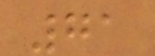71
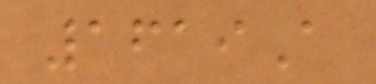1619A
